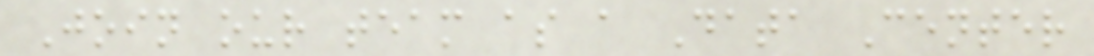Join our team as a Data Center
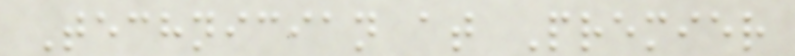Technician at Premier
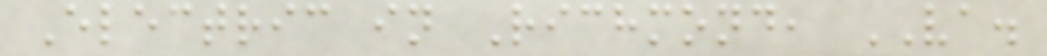Electric in Richmond, VA.
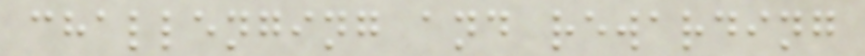challenging and rewarding
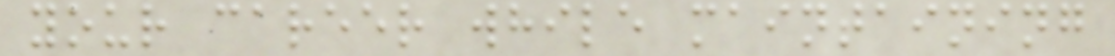your career while maintaining
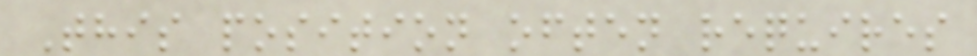This position often requires
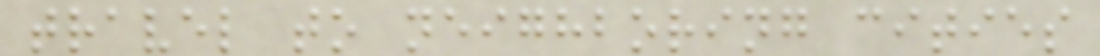travel to neighboring cities
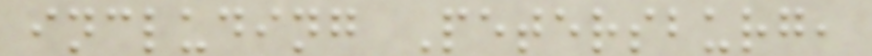including Petersburg,
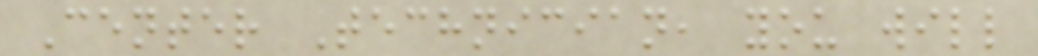Center Technician, you will
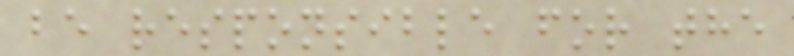be responsible for the
